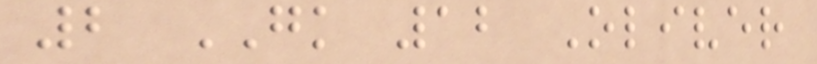2 GK 12 Oliver
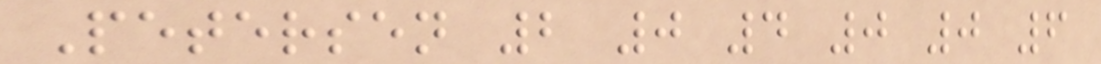Petersen 2 0 4 0 0 6
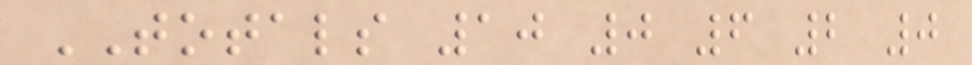TOTALS 10 0 6 2 0
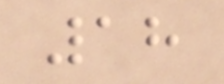18
